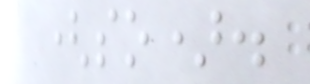(so).
